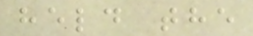held the
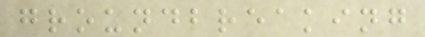groundbreaking
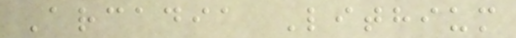Arcadia Lithium
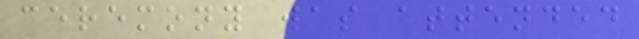ceremony was attended
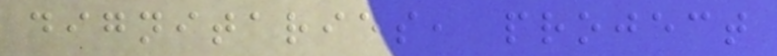dignitaries, project
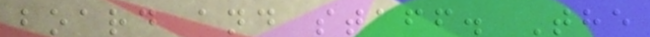board and staff. The
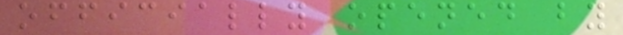officially opened by
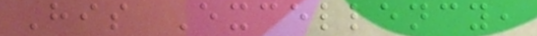His Excellency,
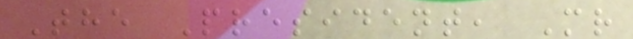The President, Mr
